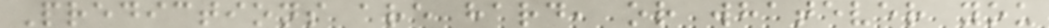Predictions are hard, or whatever you
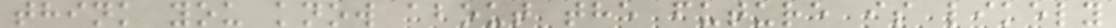think you know about the future is likely
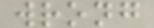wrong
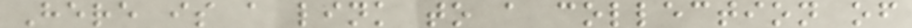Here is a link to a collection of
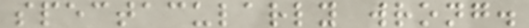spectacularly wrong.
